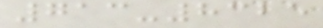713-8325
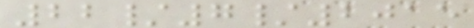22/7/2015
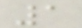1
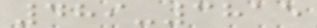489-3815
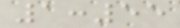1:55
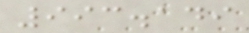993.149
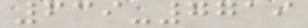639-7719
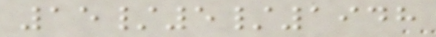15/5/1948
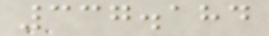337.184
